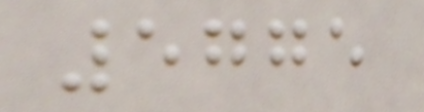5775
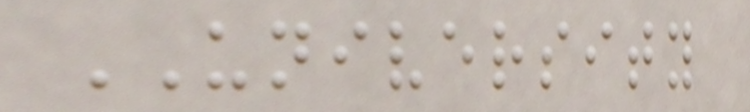UNIVERSITY
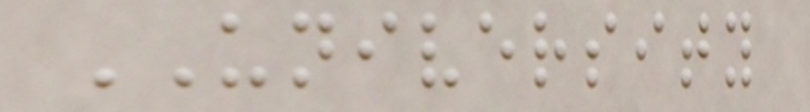UNIVERSITY
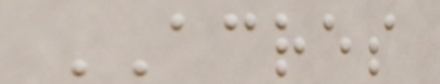ACRES
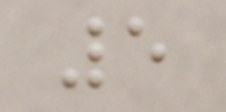5
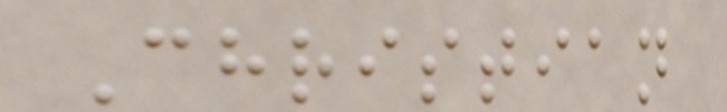Christian
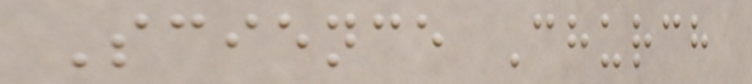Science Church
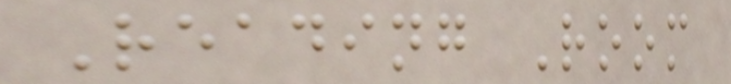Reading Room
